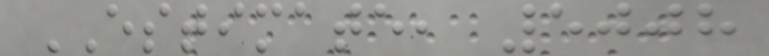ESTIMATE, 5008
